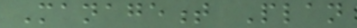Management Plan
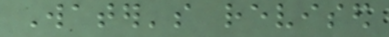Water's revised
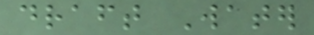draft Water
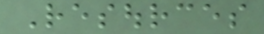Resources
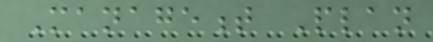Management Plan
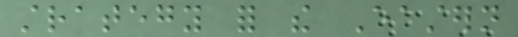strategy for the Eastern
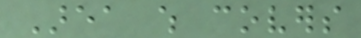Area which covers
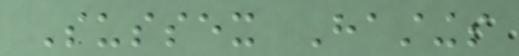Sussex Hastings
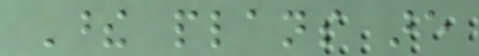These plans are
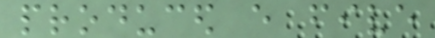produced every five
